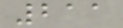211
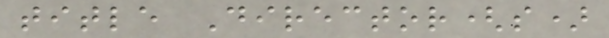title Director(s)
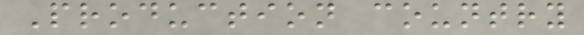Production country
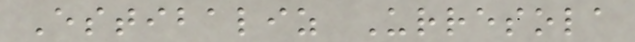Estibaliz Urresola
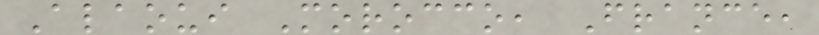Alaoui Morocco, France,
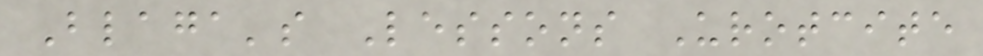Blaga's Lessons Urotcite
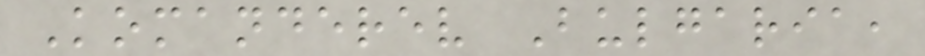Komanderev Bulgaria,
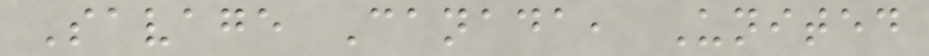Savage Canada, United
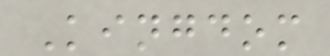Kingdom
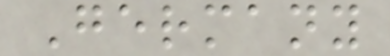Germany
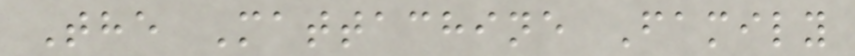The Mattachine Family
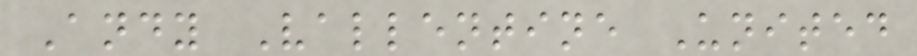Andy Vallentine United
